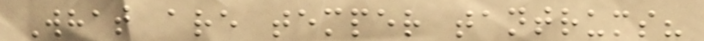What are temper tantrums?
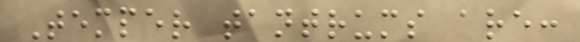Temper tantrums are:
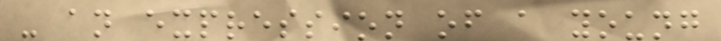- an expression of a young
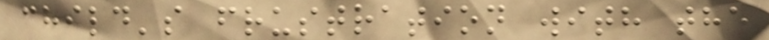child's frustration with the
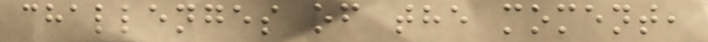challenges of the moment,
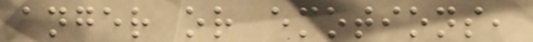anger or emotions,
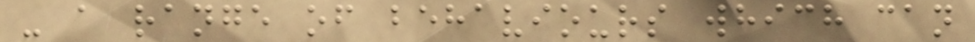- a range of behaviours which can
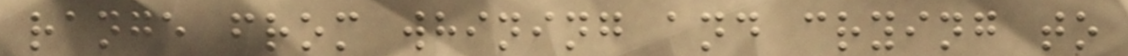range from whining and crying to
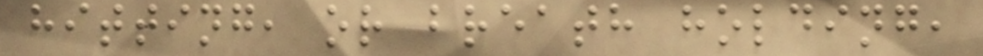hitting, or breath holding,
